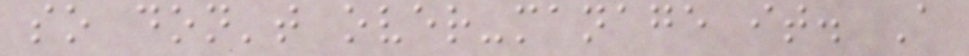so don't over-manage it. A
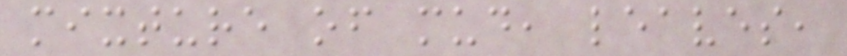mixture of mud, leaves,
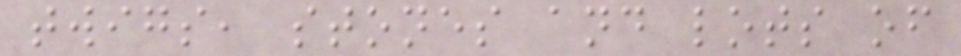twigs, stones and lots of
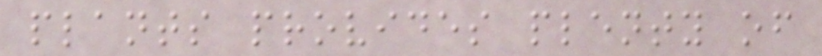plants provides plenty of
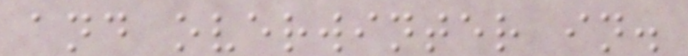and overwinter in.
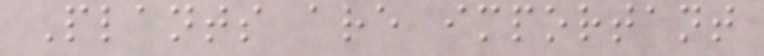Plants are important
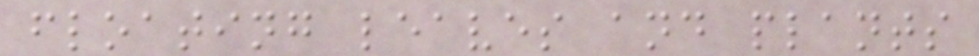floating leaves and plants
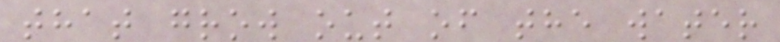that grow out of the water
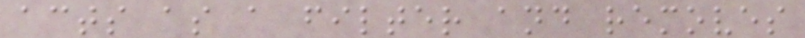acts as a filter and removes
